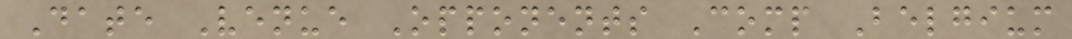Date Venue Opponents Comp Belgium
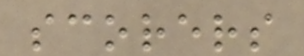scorers
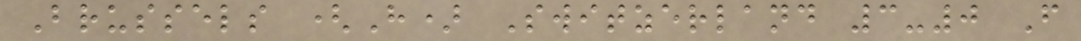Brussels (H) Switzerland 3-0 F
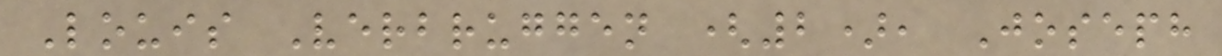Louis Verbruggen (2), Joseph
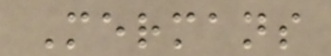Mermans
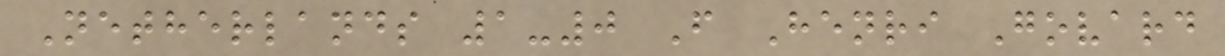Netherlands 1-0 F Henri Govard
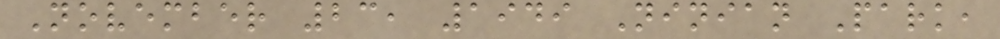November 23, 1949 Ninian Park,
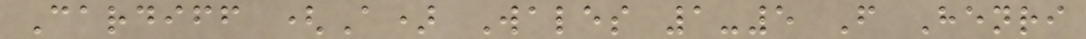Cardiff (A) Wales 1-5 F Henri
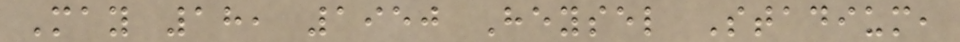May 18, 1950 Heysel Stadium,
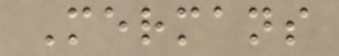Mermans
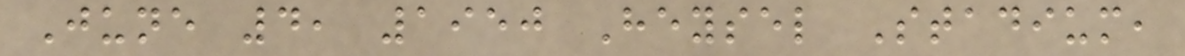June 4, 1950 Heysel Stadium,
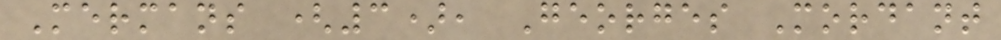Mermans (3), Georges Mordant
